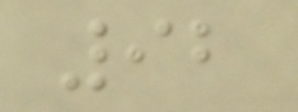92
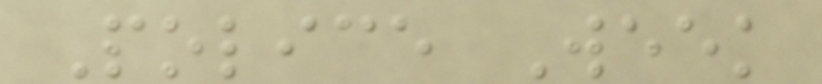Police Week
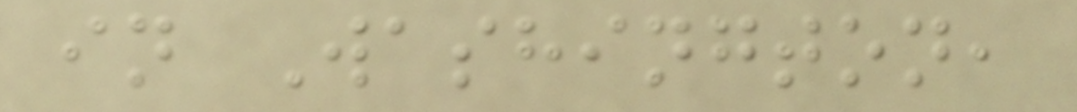in Washington,
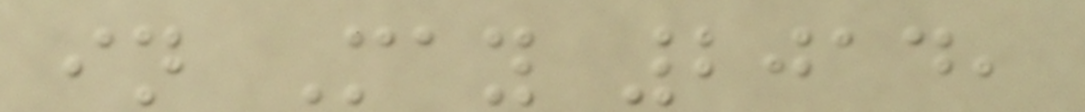in May 2014,
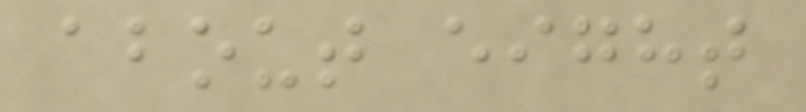about eight
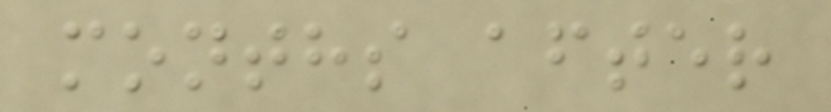months after
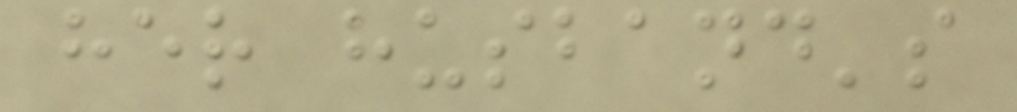her husband's
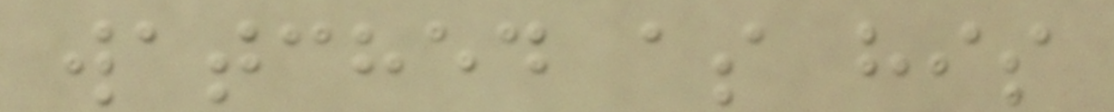watched as his
